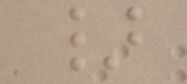}
